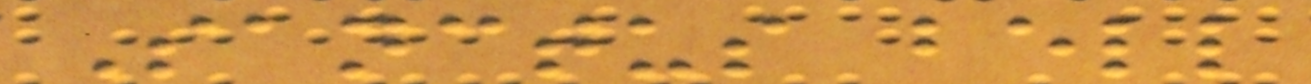Sanctus bell
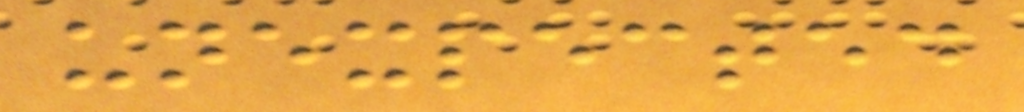unexpected
